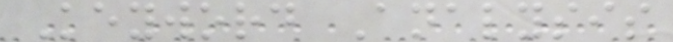Keyword Analysis
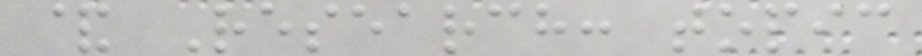& Research: topic
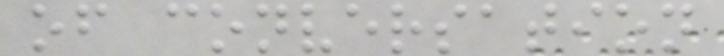of conversation
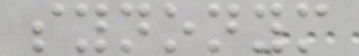synonym
